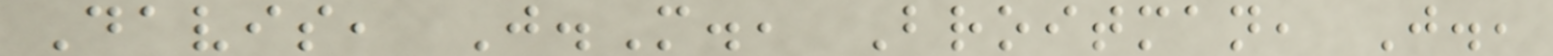Davis, J.M., Broitman, J.,
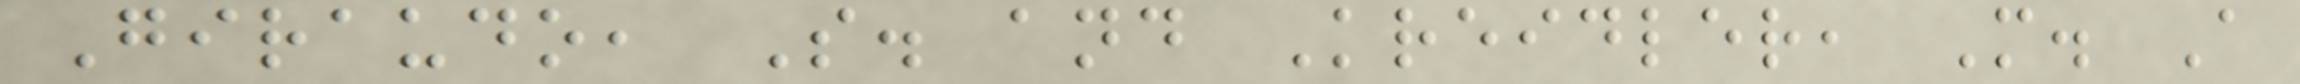Giraudo, S. and Kreidler, M. A
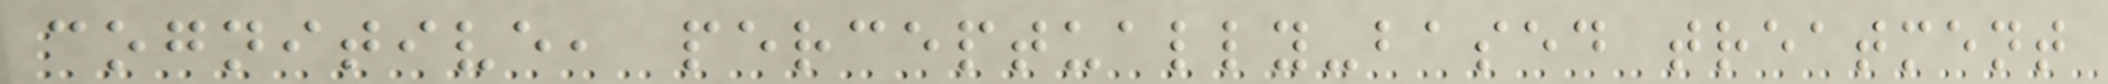cognitive, perceptually-based treatment
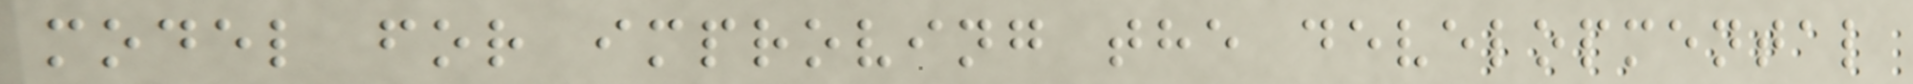model for improving the developmental
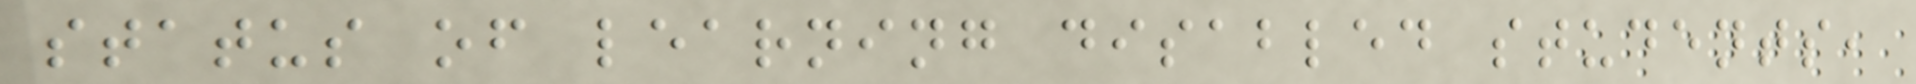status of learning disabled students,
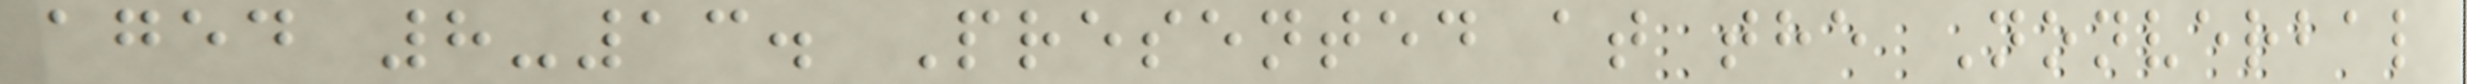aged 8-13. Presented at the Nonverbal
